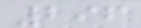296
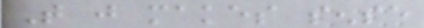That just makes sense
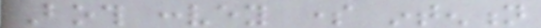Both convey some intention
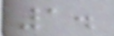1.
